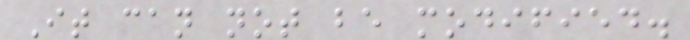It can not be modified.
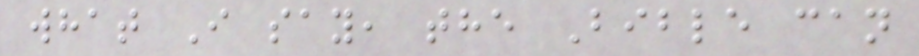what I say, the Bible can
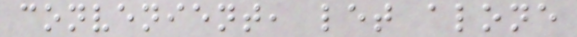convenient, let alone
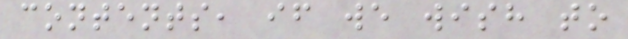contents, if we wish to
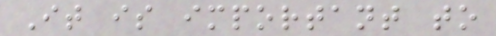It is important to
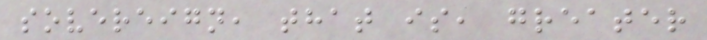sovereign, that is, greater
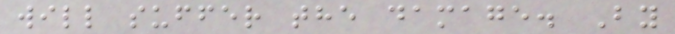will suffer the damage. By
